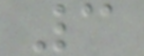3
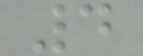4
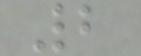2
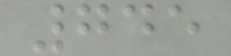745
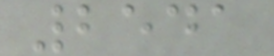2541
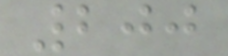200
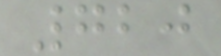720
